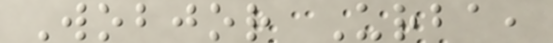Wobjor Urba,
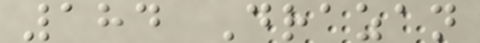184 Drazan
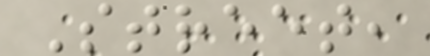Street,
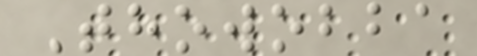Thowobba
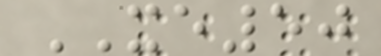XE50
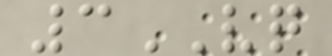3VQ
